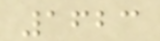1623
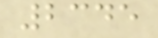2345
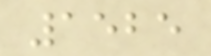1525
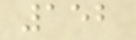152
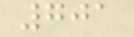701
